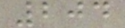204
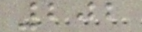202
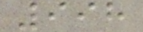998
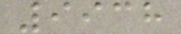9938
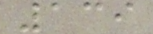139
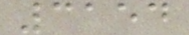3154
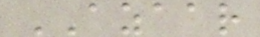AZAAR
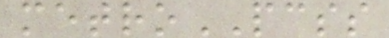metroPCSS
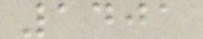1401
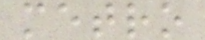metro
